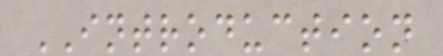INTRODUCTION
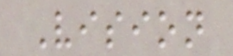Vision
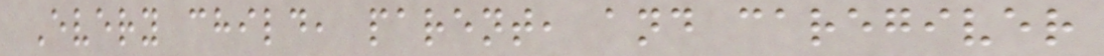Every child, parent, and caregiver
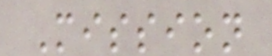Mission
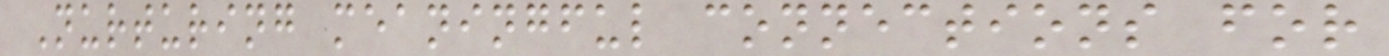Nurturing meaningful connections for
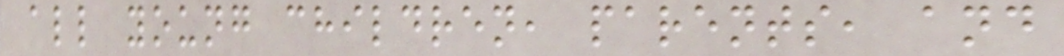all young children, parents, and
